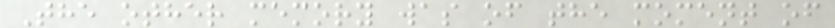The other memory was of the moment of
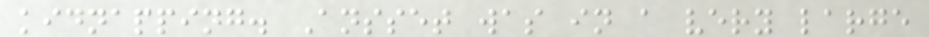kidnapping. Ansset was in a very large
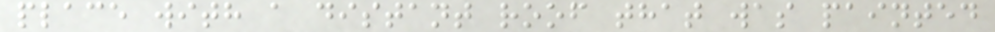place with a distant roof that was painted
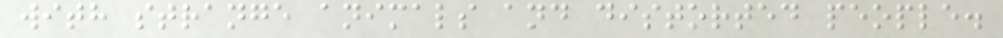with strange animals and distorted people.
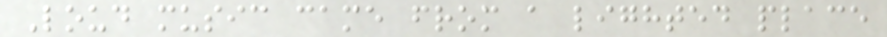Loud music came from a lighted place
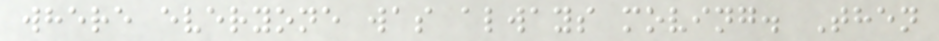where everyone was always moving. Then
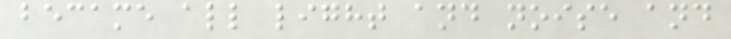became all light and noise and
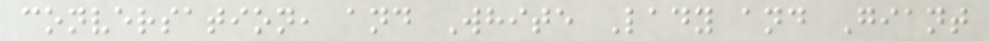conversation, and White Lady and Giant
